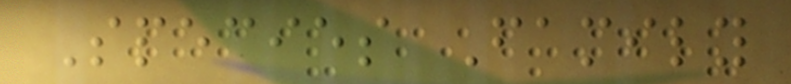Species Family
